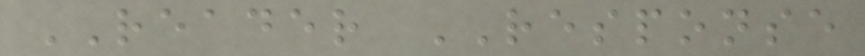READER RESPONSE
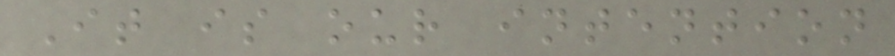It is our intention
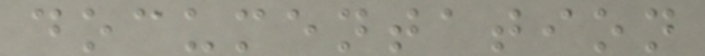documentation
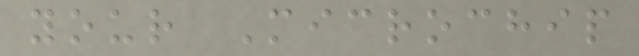your Microchip
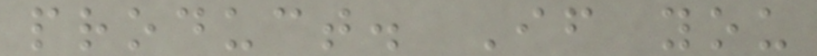product. If you
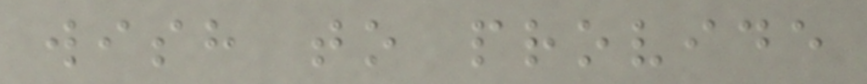wish to provide
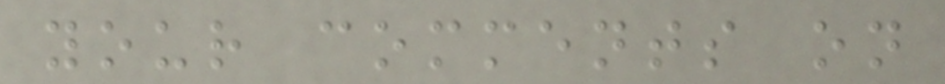your comments on
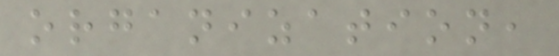organization,
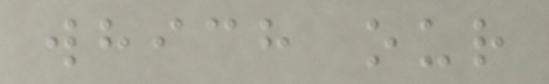which our
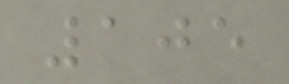105
